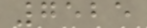7525
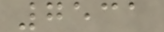7531
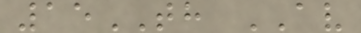15TH AV
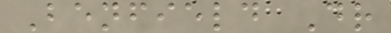Benfield Dr
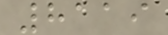8119
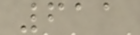611
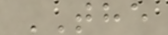THE
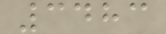3483
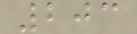203
